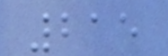215
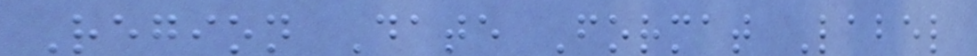Region Date Format Label
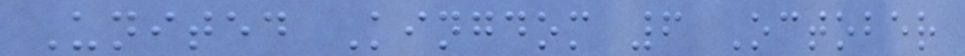United Kingdom 6 October
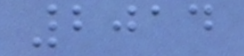2014
